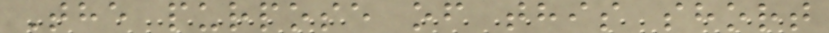The purpose of this short
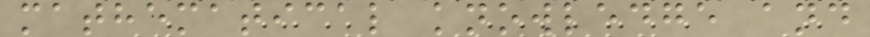mathematical knowledge and
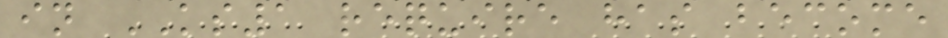in KS1 require has become
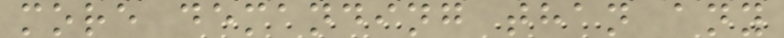more demanding than any
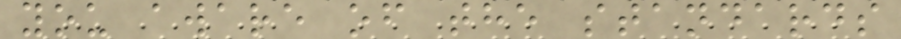you aware of the standards
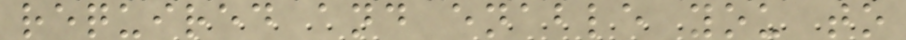required and enable you to
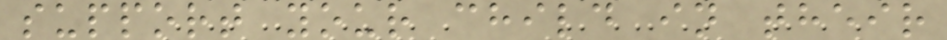support your child in their
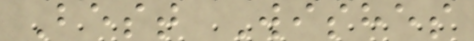Best Wishes
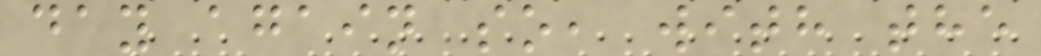day again so, with the
